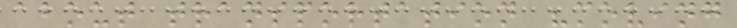about transportation "moving
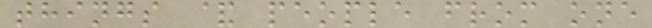things & people from one
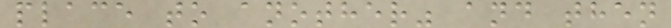place to another" and then
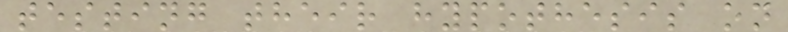testing their hypothesis on
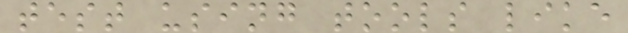test using tools like
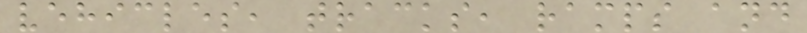vehicles, tracks, ramps and
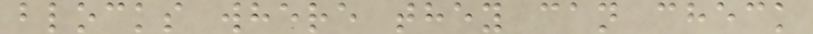blocks where they can check
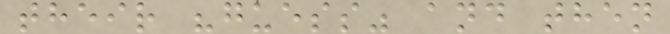their "guess" and then
